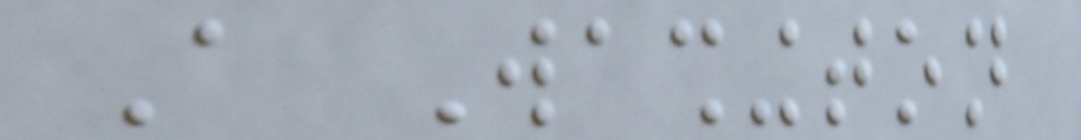A Washington
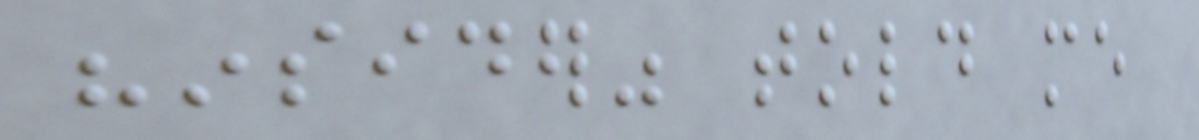"insider" told me
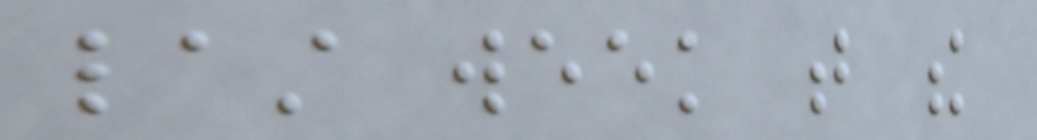last week that the
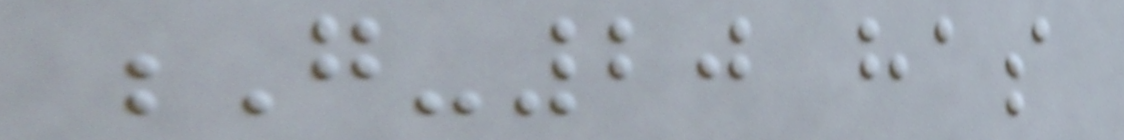G-20 has
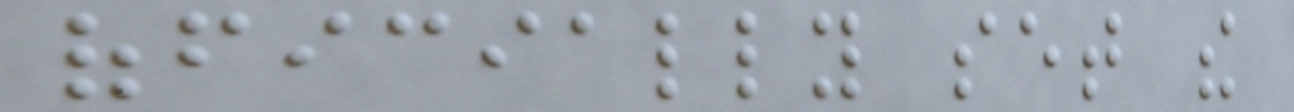officially set the
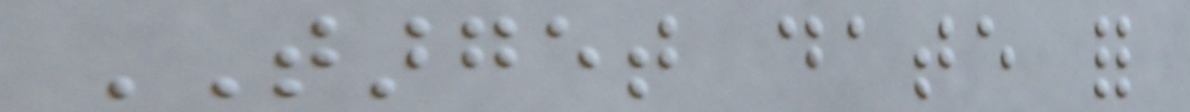TARGET date for
